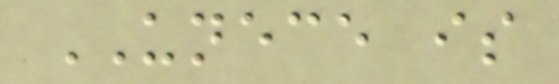UNECE is
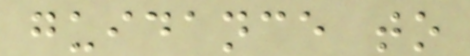guidance to
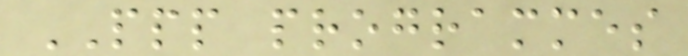PPP programmes
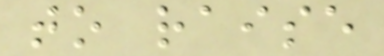to raise
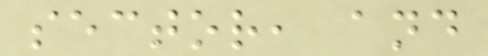sector, and
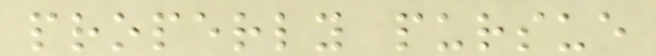properly pursue
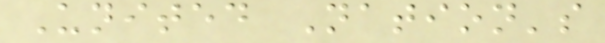United Nation's
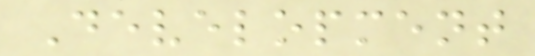Development
